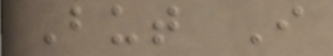But I
